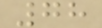78
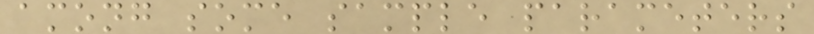among some sample parameters
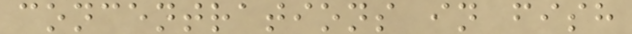concentrations in fish
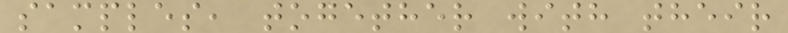samples, together with their
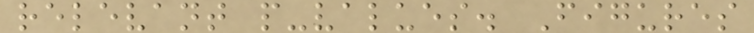relevant p-values. Figures
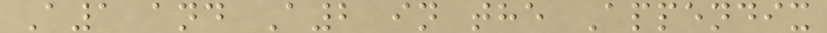A1 and A2 in the Appendix
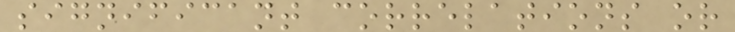significant correlations or
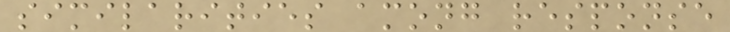similarities among response
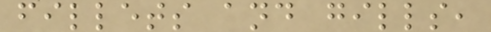fillets and gills,
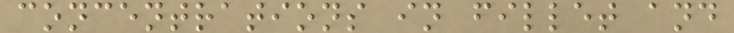concentrations in fillet and
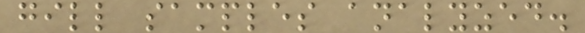gill samples analyzed.
